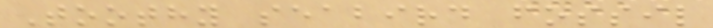Toothy seabird fossil
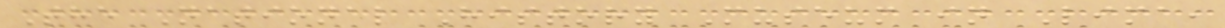The National History Museum in Lima,
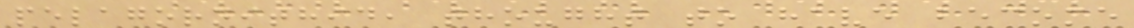pelagornithid, thought to have become
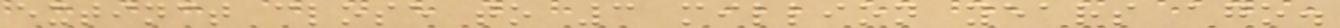extinct close to 3 million years ago.
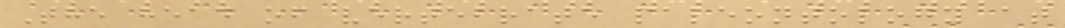The head of vertebrate paleontology at
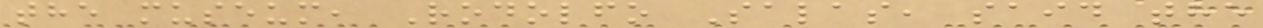the museum, Rodolfo Salas, said the
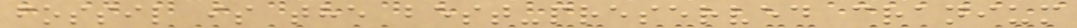fossil is the best-preserved cranium
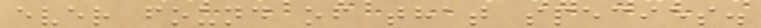ever found of that species.
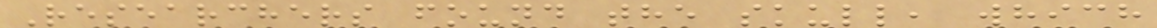Researchers found the skull, which
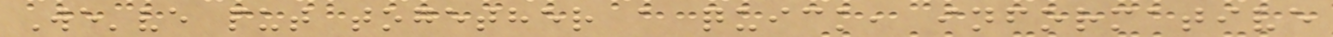We've put together a quick, informative
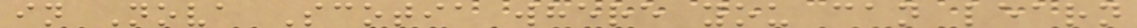in Nova Scotia where you can learn
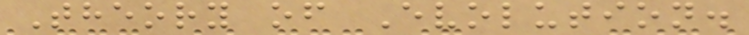Theory of Evolution.
